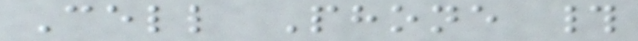Cell Phone #
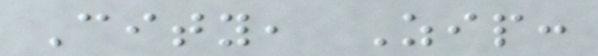City, Zip:
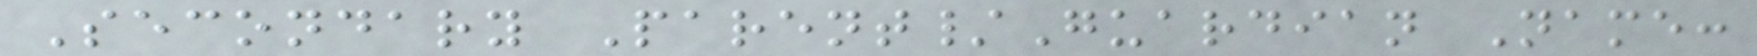Secondary Parent/Guardian Name:
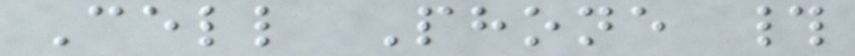Cell Phone #
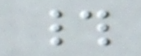#
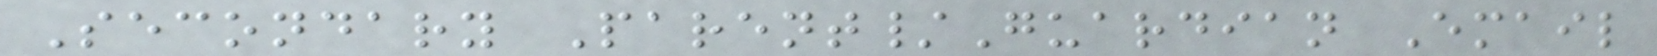Secondary Parent/Guardian Email
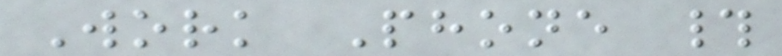Work Phone #
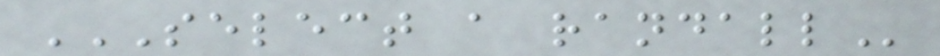SELECT A RANDALL
